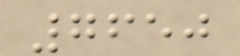7650
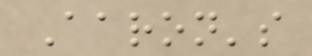Aaron's
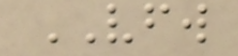VFW
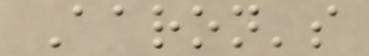Aaron's
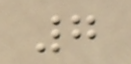7
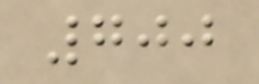700
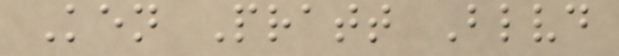Ken Pratt Blvd
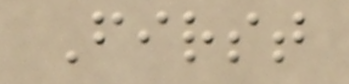First
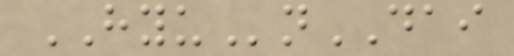HYUnDAI
